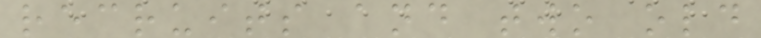recruits and two old
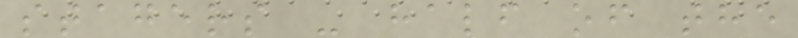stagers - half of the
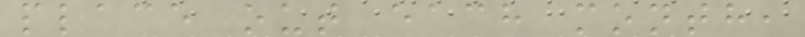place out each month,
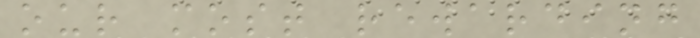our most rewarding
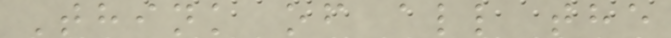Think of all the
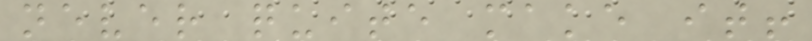never quite make it!
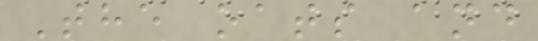The oats and
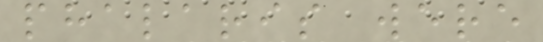phalaris were
